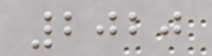2020
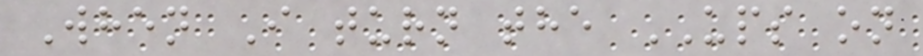When I turn the UPS on
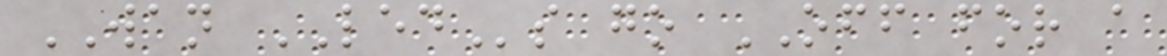WAN LEDs go OFF for a
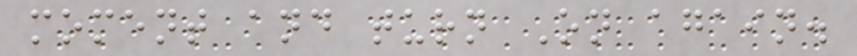moment and turn On again.
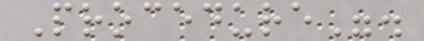Procedure".
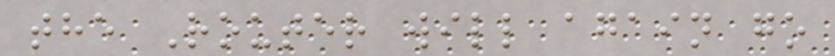the Router will again go
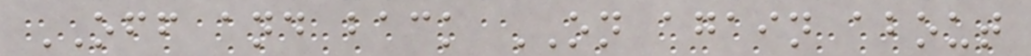OFF and back ON again about
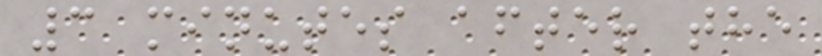3 minutes after the
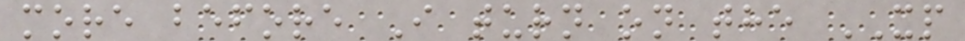more before I turn on the XP
